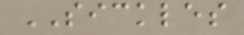SICKLES
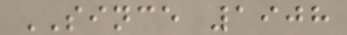SINCE 1908
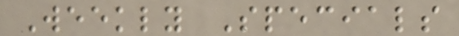Weekly Specials
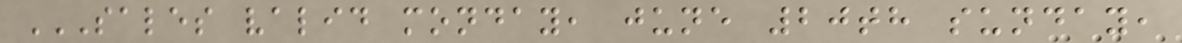SALES VALID MONDAY, JUNE 20TH SUNDAY,
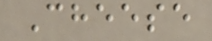Cheese
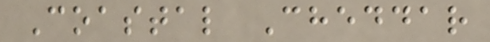Coastal Cheddar
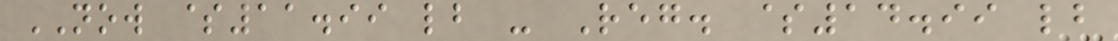NOW $11.99 lb - Reg. $14.99 lb
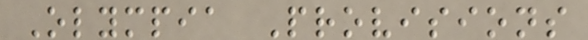Olympia Provisions
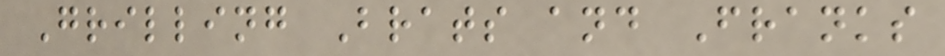Grilling Brats and Franks
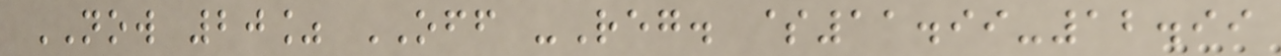NOW 20% OFF -Reg. $11.99-12.99
